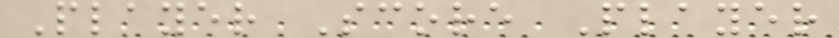Player Score Player
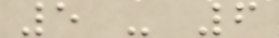5 - 6
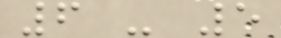6 - 5
